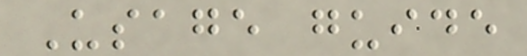Usage guide
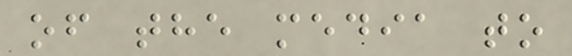of the media to
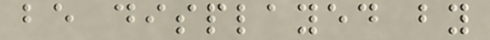be displayed by
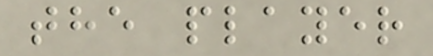the player
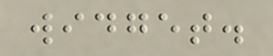widget.
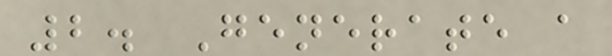2. Generate a
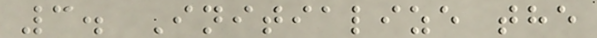3. Initialize the
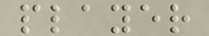player
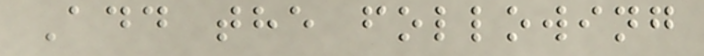Add the following
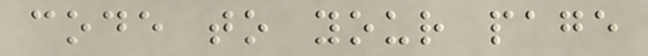code to your page
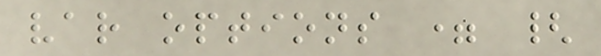var options = {
